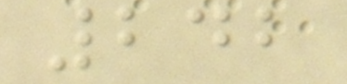242
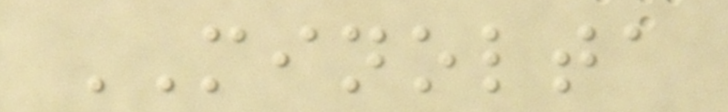MINOLTA
